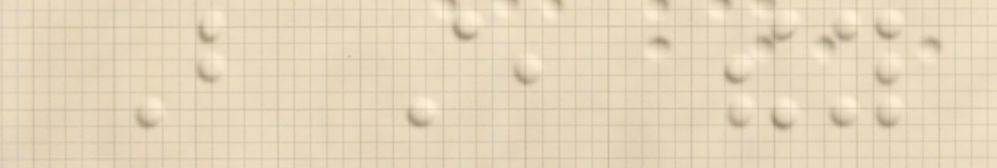But still, they
